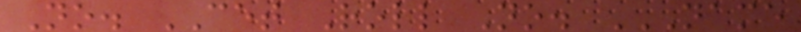No. CET Roll No. NAME
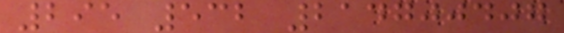295 532 214700407
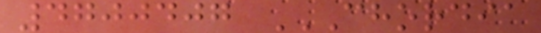4700407 CHORDIA
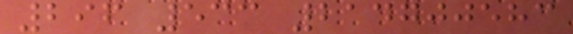296 533 214700583
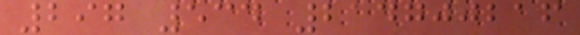297 534 214700216
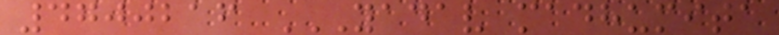4700216 YADAV MADHUMITA
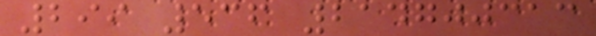299 536 214700313
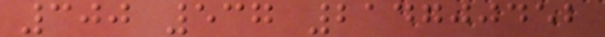300 537 214700452
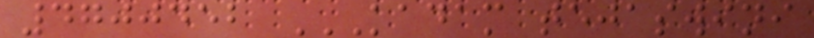4700452 KADAM TEJASWINI
